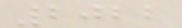2022
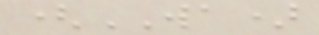(WA)
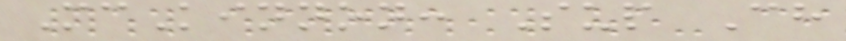McKinnon: Sup Ch
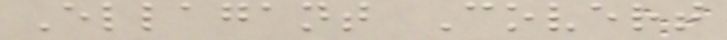Ellagant Covert
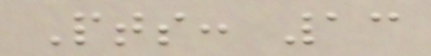Pts: 13
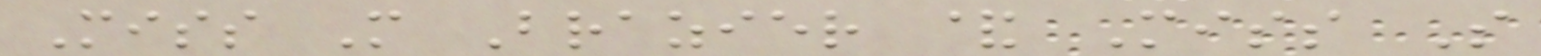Miss M Brazier & Miss S
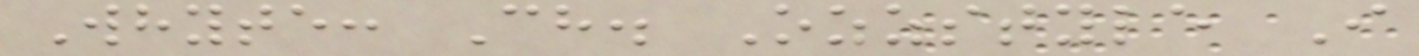Whyte: Ch. Ozzstyle I
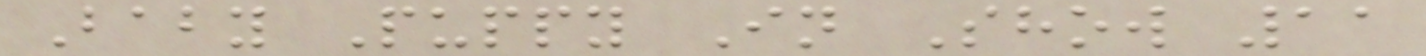Baby Puppy In Show 11
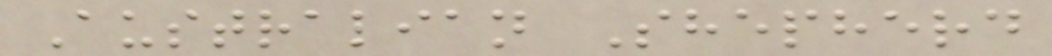Australian Shepherd
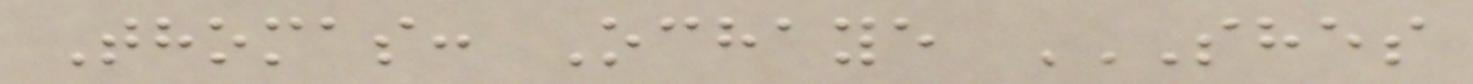Thomas: Ochaye SHES
